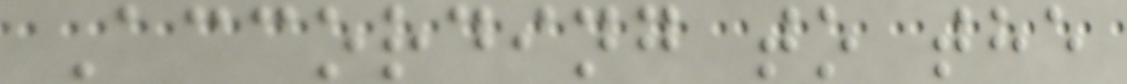According to the
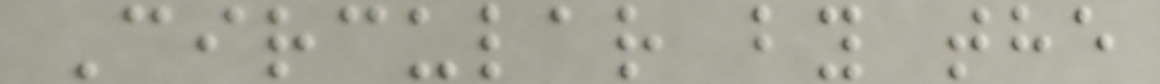Circular by the
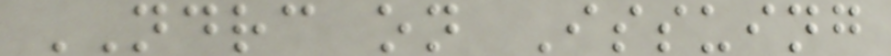NDRC on Issuing
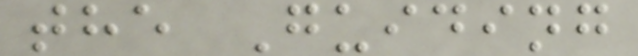the Guiding
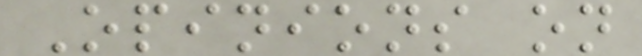Opinions on
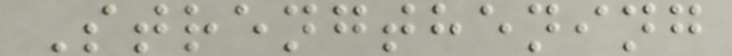Strengthening
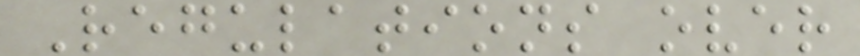Regulations over
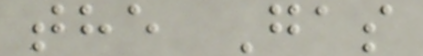the Gas
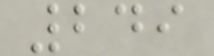249
